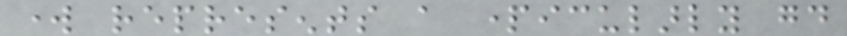work represents a particularly good
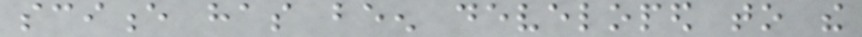science has been developed to the
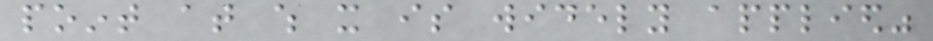point at which it is widely applied"
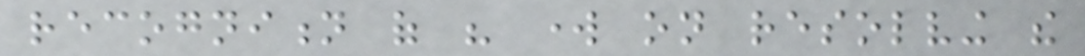recognition of his work on resolving the
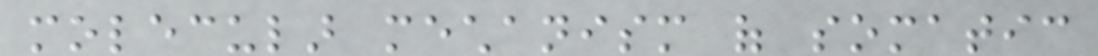molecular mechanism of somatic
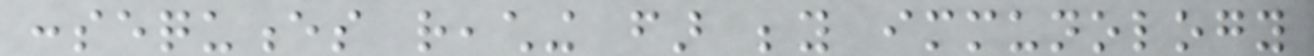consequences reaching far beyond immunology
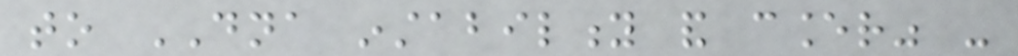to DNA instability and cancer" -
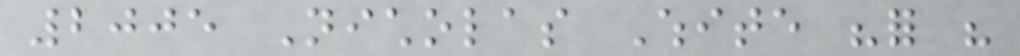2005 Nicholas White "for his
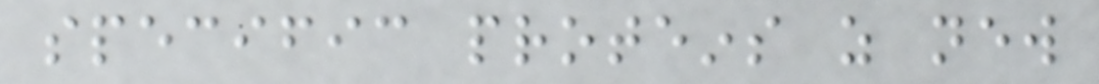specific proteins as new
